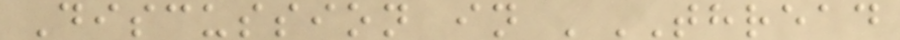Discussion in 'THREAD
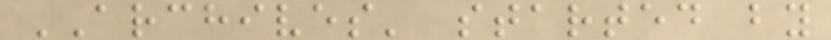ARCHIVES' started by
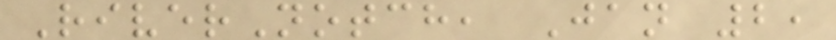RiverNotch, Jan 2,
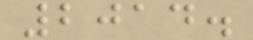2014.
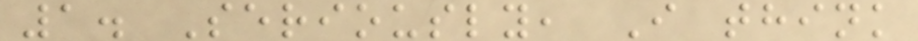1. Seriously, I think
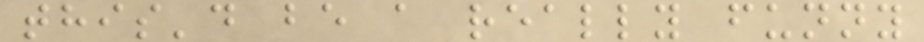this'd be a really funny
